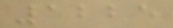1225
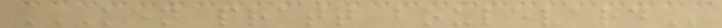KEN PRATT BOULEVARD
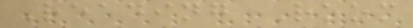Reading Room
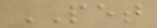PET
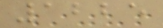1225
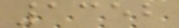1352
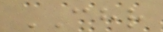CHR
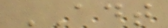ADT
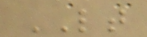LT
